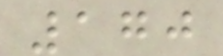170
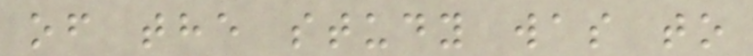of the study was to
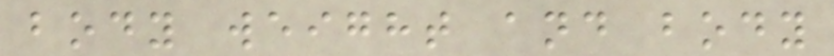body weight and body
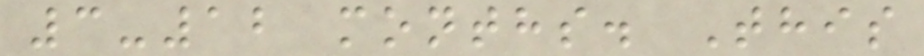3-12 months. This
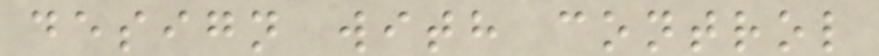design with control
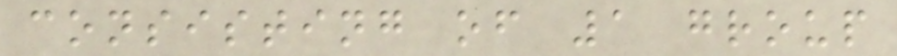consisting of 1 group
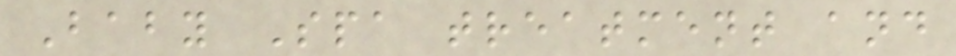Baby Spa treatment and
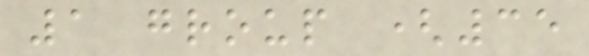1 group (35
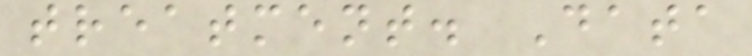treatment. Data
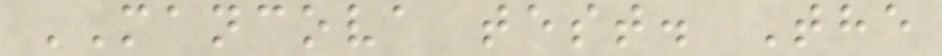MANCOVA test. The
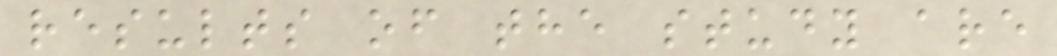results of the study are
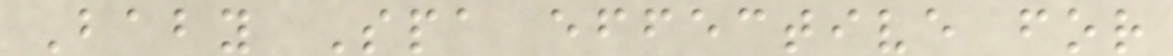Baby Spa effective for
